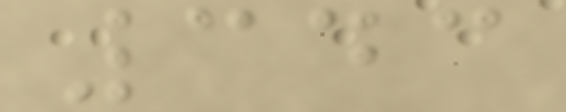343
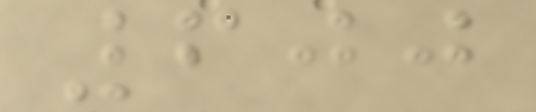600
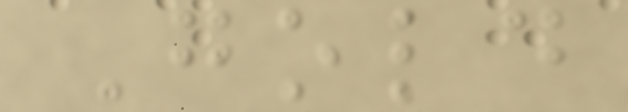Gold
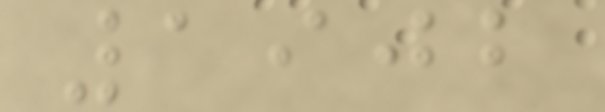1902
